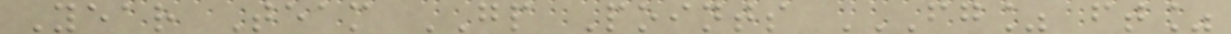Year Team GP Points FG% FT%
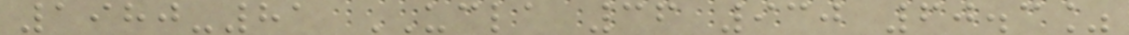1980-81 UCLA 36 930 60.3%
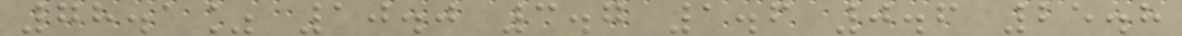78.1% 10.0 3.7 1.6 0.6 25.8
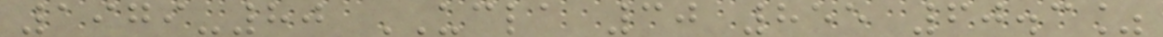1979-80 UCLA 30 855 60.3%
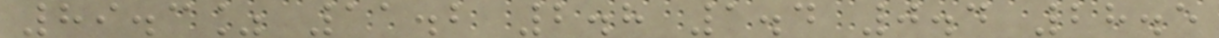89.3% 11.2 2.8 1.4 0.4 28.5
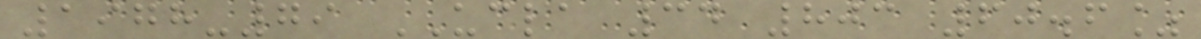1978-79 UCLA 34 803 60.6%
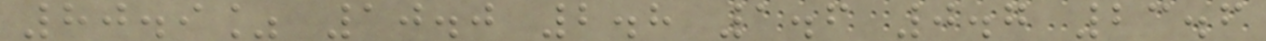80.9% 10.0 2.8 1.6 0.7 23.6
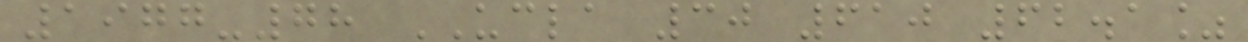1977-78 UCLA 30 610 62.1%
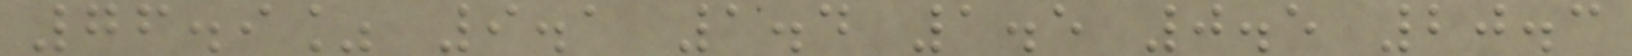76.9% 9.1 1.4 1.5 0.5 20.3
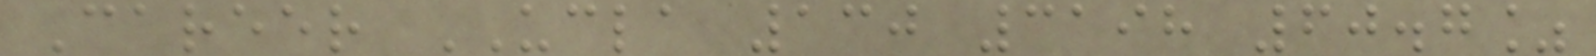Career UCLA 130 3198 60.7%
